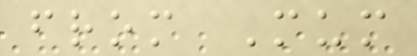from Mum
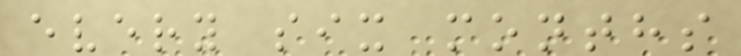every six months
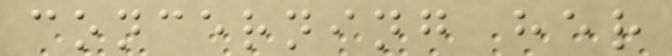concerning her
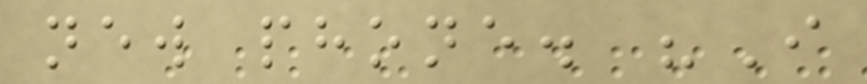new phone. "I
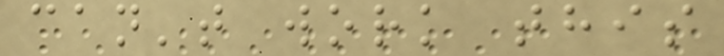can't work this
